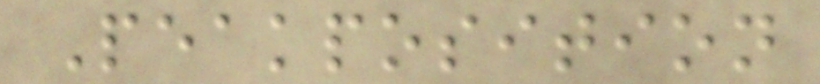Peakposition
